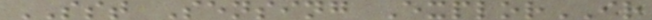SST Sensing ExplorIR
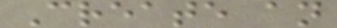Create an
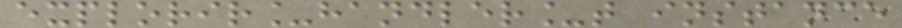explorir_handler_t instance
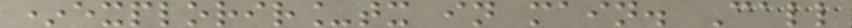*explorir_tx in main. Call
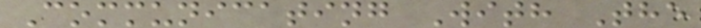Communicating With The
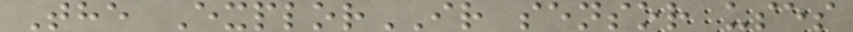The ExplorIR sensor uses
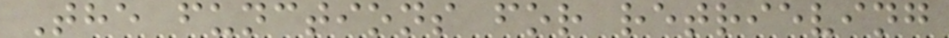The functions for retrieving
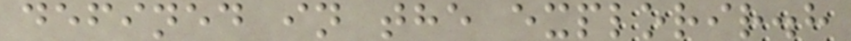defined in the explorir.h
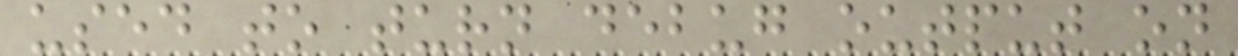used to turn debug output on
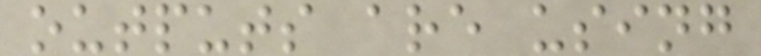outputs are using
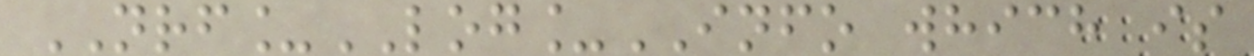NRF_LOG_INFO which is
